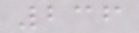236
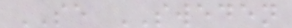SE SWEDEN
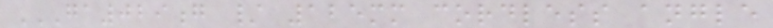GA029G / 125MM CORDLESS ANGLE
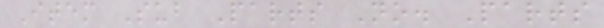Item Sub Parts No. Parts
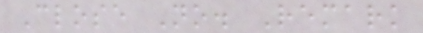Close No. Remark
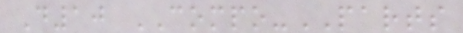D10 COMPO-PARTS
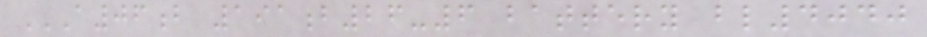A06B 191B26-6 BATTERY BL4040
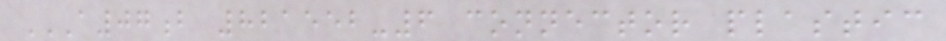A07B 821552-6 CONNECTOR PLASTIC
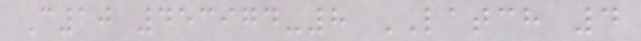C10 453974-8 LATCH 4
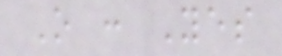O : Yes
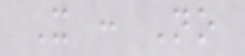X : No
